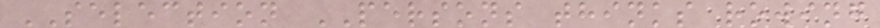SELECTION PERSONS thinks rowing
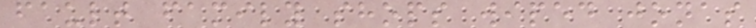fault family shops wiped jonas
